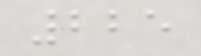225
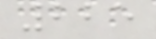225
